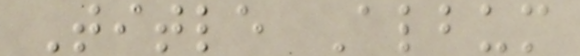Title Album
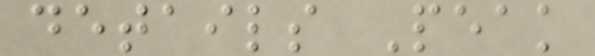details Peak
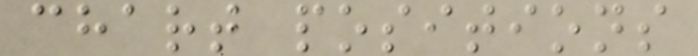chart positions
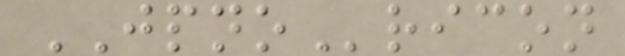JPNOricon
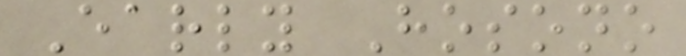Early Hosono
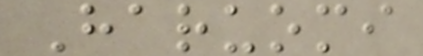Haruomi
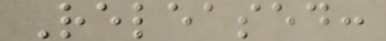Released:
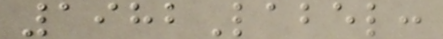1982Label:
